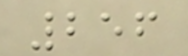256
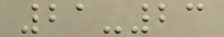21-23
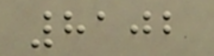8102
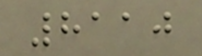8110
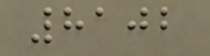8102
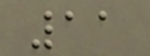11
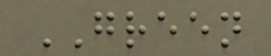GREEN
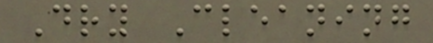Dry Cleaning
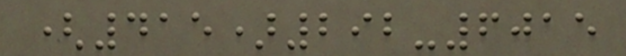(415)292-6015
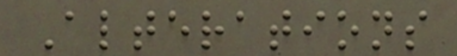Alterations
